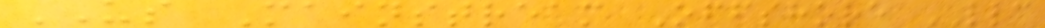US Mainstream Offshore LLC
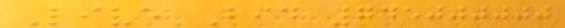Live Bid 745000000
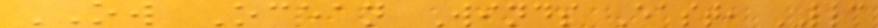OW Ocean Winds East, LLC
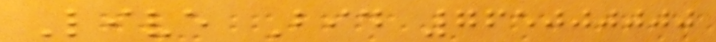Live Bid 765000000
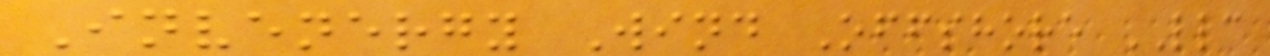Invenergy Wind Offshore LLC
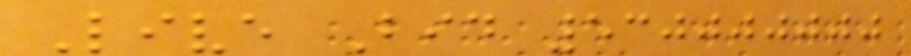Live Bid 530000000
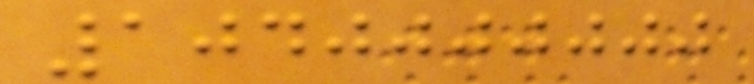1040000000
